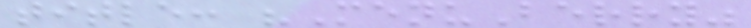title: "MenuBerry"
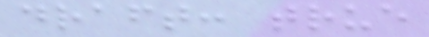draft: true
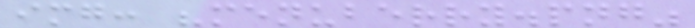img: "menuberry.png"
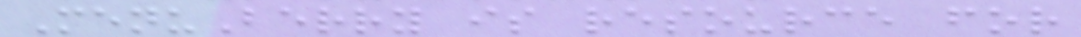MenuBerry is resource for
